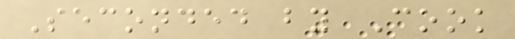Seconded by Cook
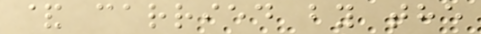& carried by the
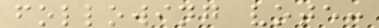following vote:
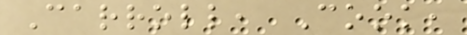Carroll, Cook,
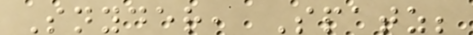Snyder, Spatz;
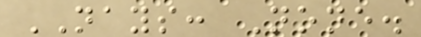NAYS: None.
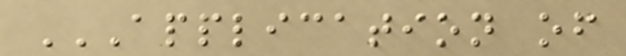APPLICATION OF
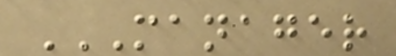MANAGER
